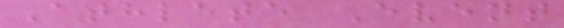Athlete Event
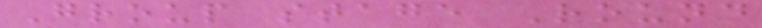Group stage Round
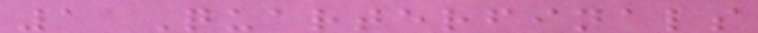1 Quarterfinals
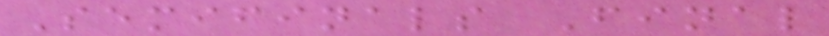Semifinals Final
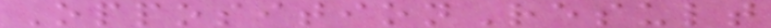OppositionResult
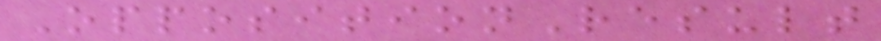OppositionResult
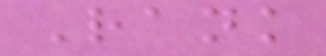Rank
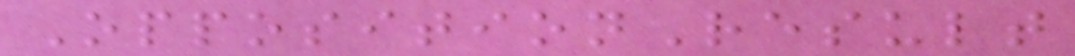OppositionResult
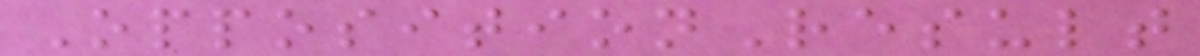OppositionResult
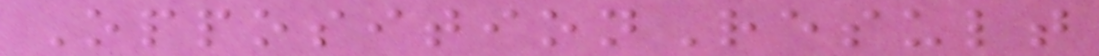OppositionResult
